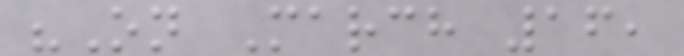"On March 16,
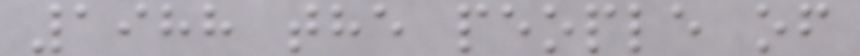1988 the people of
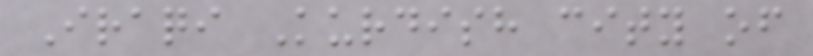Iraqi Kurdish city of
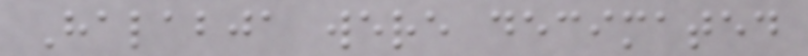Halabja were decimated
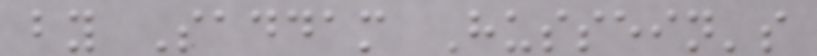by Saddam Hussein's
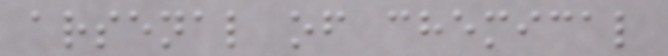arsenal of chemical
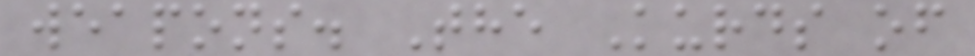weapons. The Kurds of
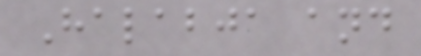Halabja and
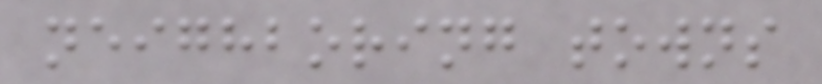neighboring towns
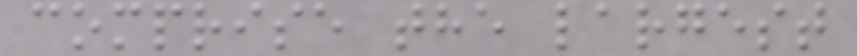comprise the largest
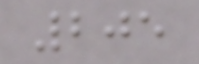205
